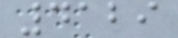4129
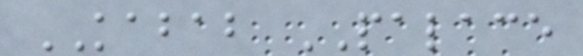KABAB PALACE
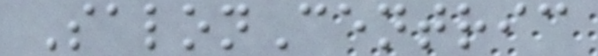SalonCentric
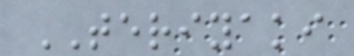TERIYAKI
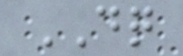DQ
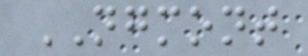NGMONT
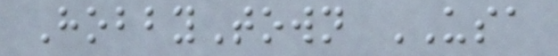HobbyTown USA
